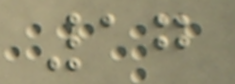17
